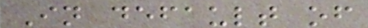In default of
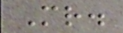Mr.
